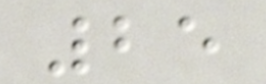25
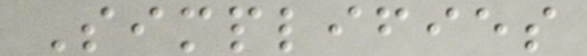Simplifies
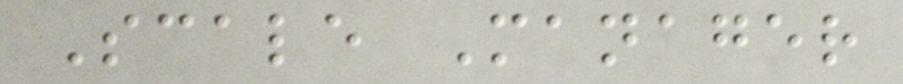Scale Manager
